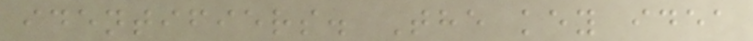identifiers. The key idea
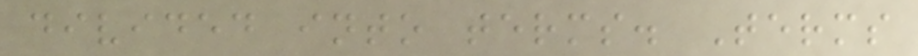divided into terms. Terms
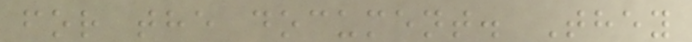for the document. They
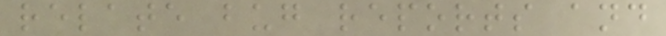relate bug reports and
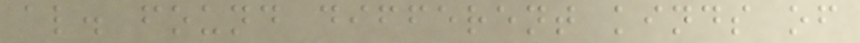al. found different kinds of
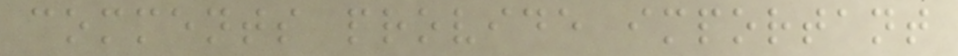comments provide important
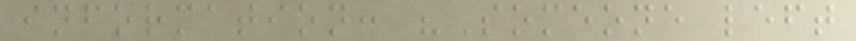information: "Someone left
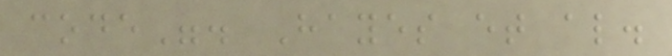code". Hayes et al.
